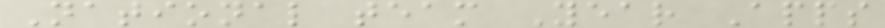National team Year Apps
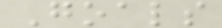Goals
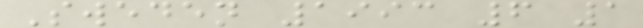Sweden 1993 6 1
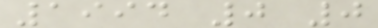1994 0 0
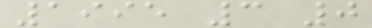1995 3 0
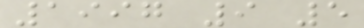1997 9 5
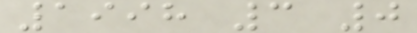1998 3 0
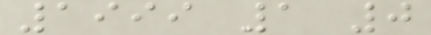1999 1 0
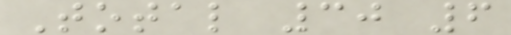Total 30 6
